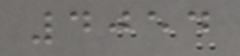4054
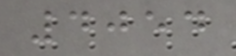4054
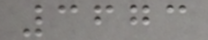3673
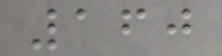160
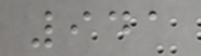941
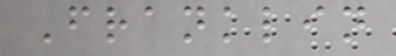Franklin
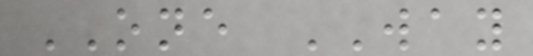ONE WAY
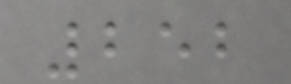252
